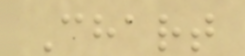Chart
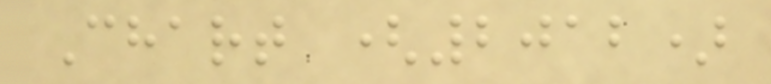Chart (2012)
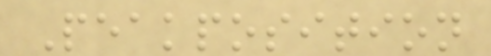Peakposition
